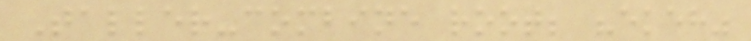Taller-combine root; "ekeh"
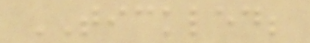TICKLED;
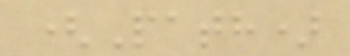(Path)
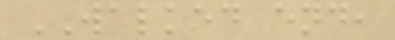WALKED end,
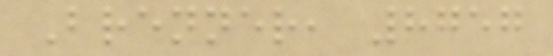Brenner, 8757
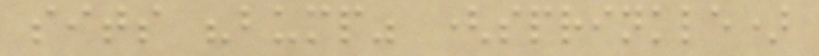sits "bump" (sprinkle)
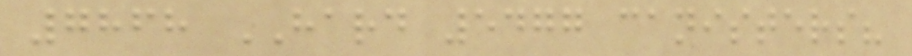7868 HARD 5477 canisters?
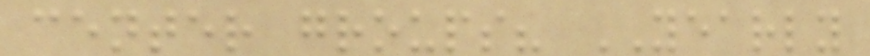center groups? YEARLY
